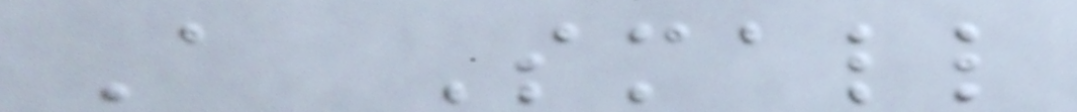A Small
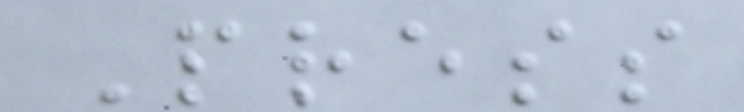Press
